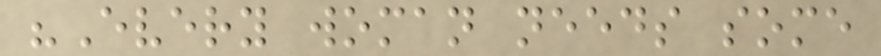"Every woman needs some
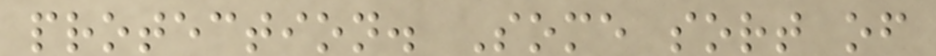protection. Some sort of
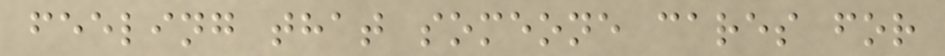feeling that someone cares for
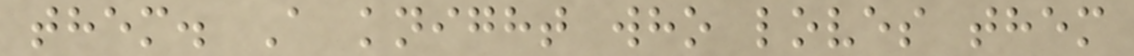them. A knight who loves them
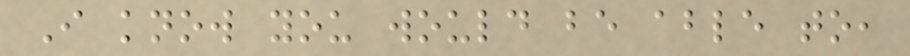I know you would be able to,
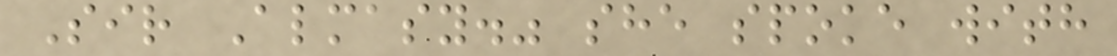Sir Almasy." she spoke with
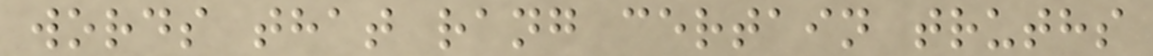words that rang certain truths
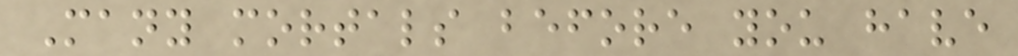Many mortals before you have
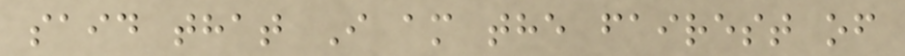said that I am the fairest of
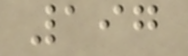197
